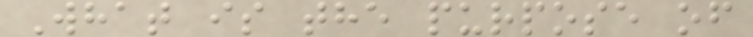What is the purpose of
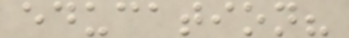education?
